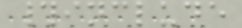#include
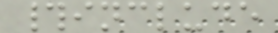#include
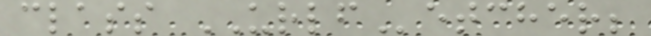class URLFetcher;
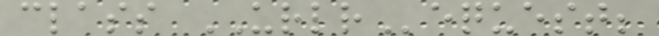class URLRequest;
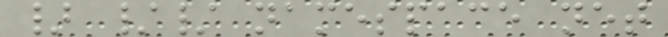} // namespace net
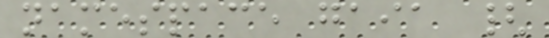namespace gaia {
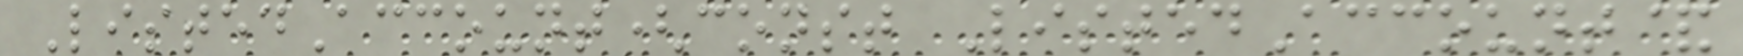ListedAccount(const ListedAccount&
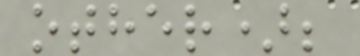other);
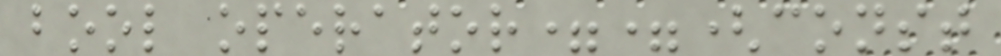bool operator==(const
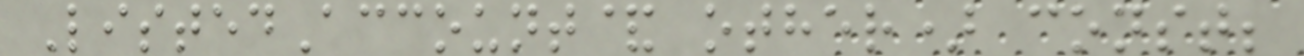ListedAccount& other) const;
